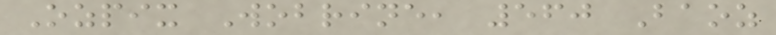Ozpix Wobrine, 560 Baoz
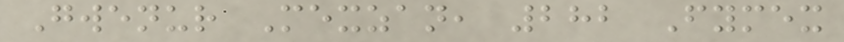Gwenur Mexzan, 282 Fymex
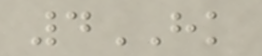4HK
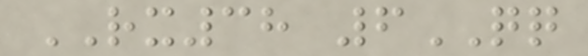RX38 6QQ
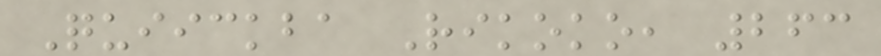Quiickba Rikoko, 263
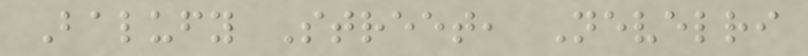Balufy Street, Nevelri
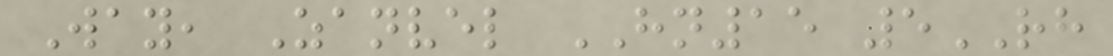Way, Zanvel HN15 5RH
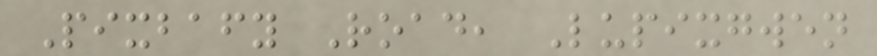Pixbafy Road, Lupixgwen
